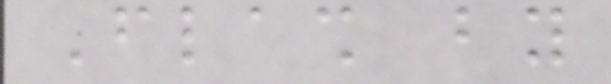Flash by
